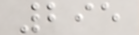295
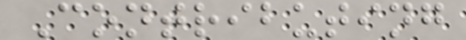Contributing
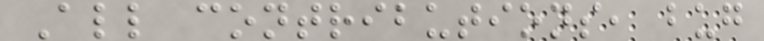All contributions, bug
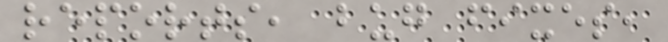reports, bug fixes,
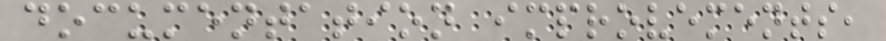documentation improvements,
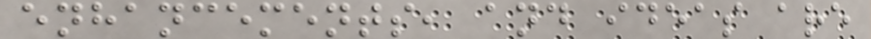enhancements, and ideas are
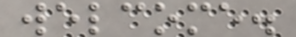welcome.
